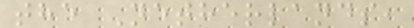the Netherlands,
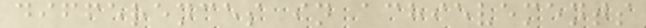differences in achievements
